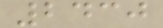2430
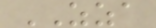ZZA
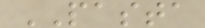PASTA
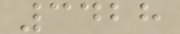3428
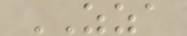ZZA
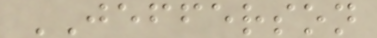JEFFERSON
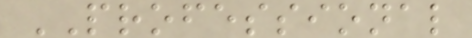PROFESSIONAL
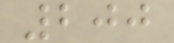200
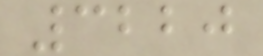3220
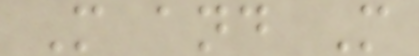M and M
